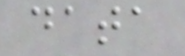data
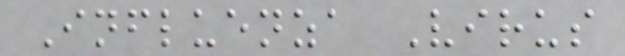Influenza Virus
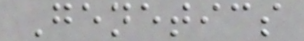Genetics
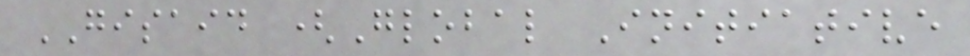GISAID (Global Initiative
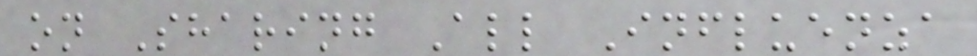on Sharing All Influenza
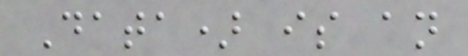Data) is an
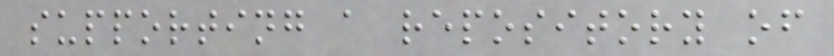supporting a repository of
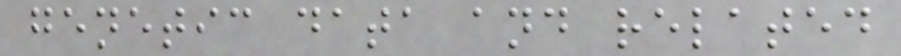genetic data and related
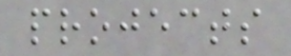projects
